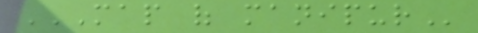MAP OF MANIPUR
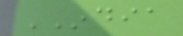INDIA
